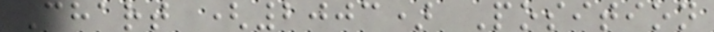Chart (2003) Position
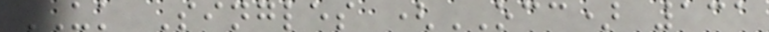UK Singles (OCC) 131
